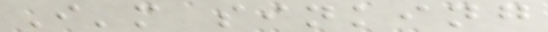I'm sinking
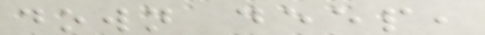down deep,
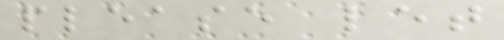please let
